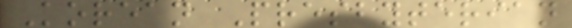Korean Presbyterian
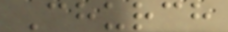Church
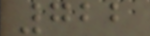722
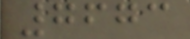7673
